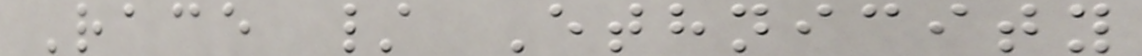Race / Ethnicity
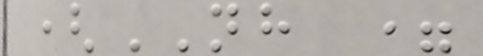(NH =
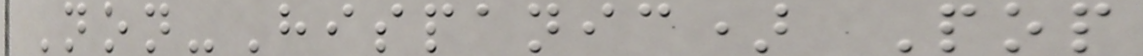Non-Hispanic) Pop
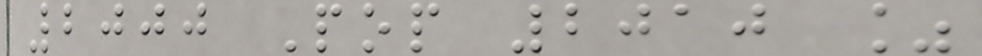2000 Pop 2010 %
